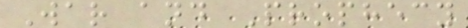War and Prophecy
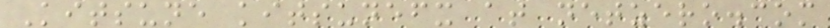Kitsune kitsunefx at netzero.com
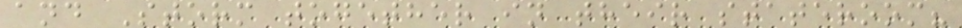and Storm together in their stateroom?
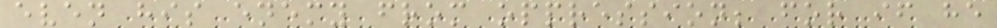even his enemy from oppression; for if he
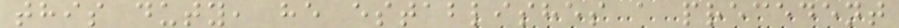this duty, he establishes a precedent
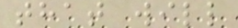that will
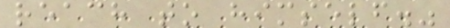reach to himself."
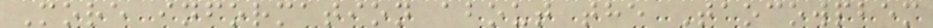More information about the Taocowpbem
